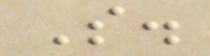S.
